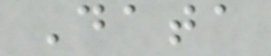Data
